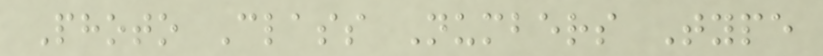Photo Class Numbers Type
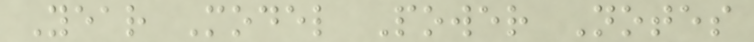Year Model Power Notes
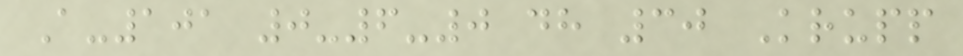A-101 0-6-0 dh 30 Krupp
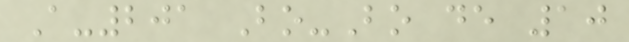A-201 Bo-Bo de 10
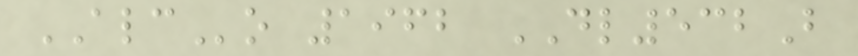ALCo 1962 DL532B
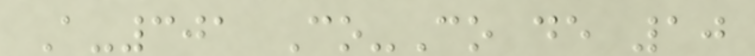A-301 Co-Co de 10
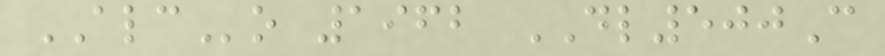ALCo 1962 DL500C
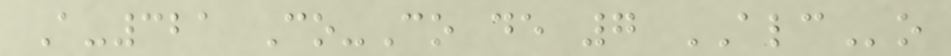A-321 Co-Co de 7 ALCo
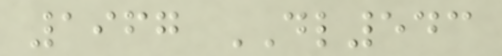1967 DL543
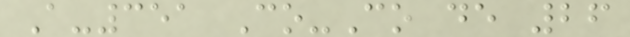A-351 Co-Co de 26
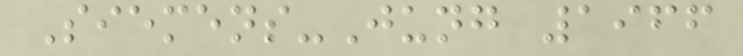Siemens-Jung 1966
